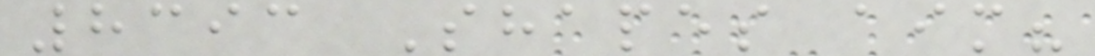8393 Shapes aim?
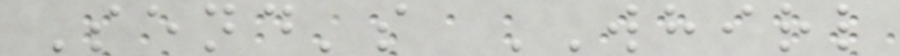Send's WHIRL
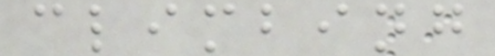climbing
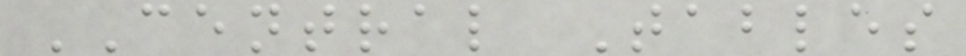CENTRAL Tables
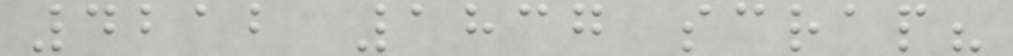4212 1837 scrap?
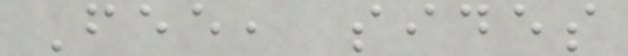Fee, sides
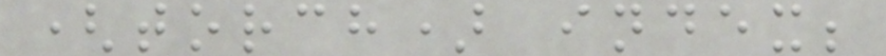(torch) index;
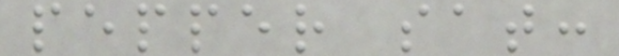pepper sat:
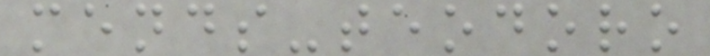mends-teodoro
